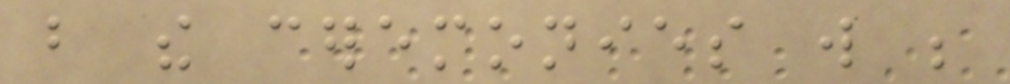but the ceremonies will be
